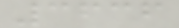3636
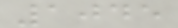1045
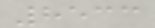8533
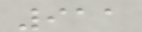911
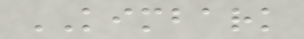KIMBARK
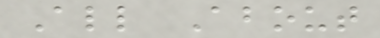All About
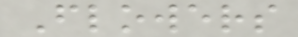Flowers
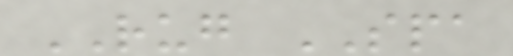RUG SPA
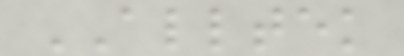ALLTEK
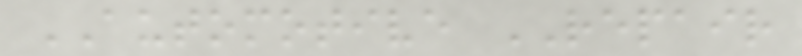AUTOMOTIVE REPAIR
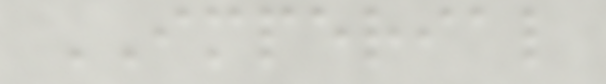IMPERIAL
